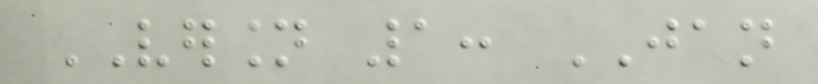VERSION 1: JAN
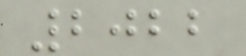2022
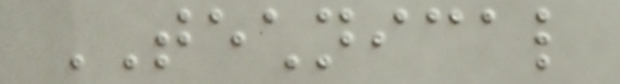TECHNICAL
